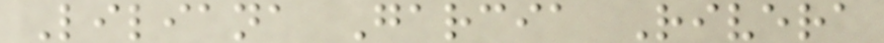Liliana Garcia Rivera
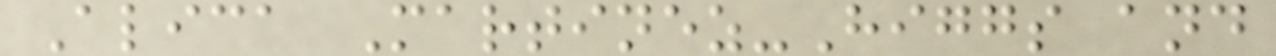Alica Martinez-Higgs and
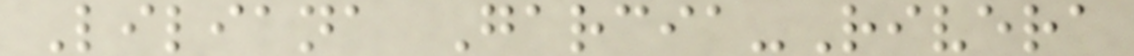Liliana Garcia-Rivera
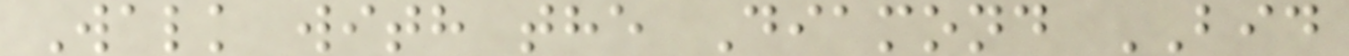Walk with the Diamond BID
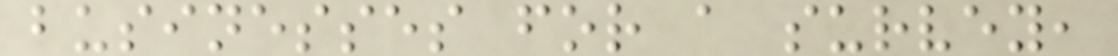businesses for a survey,
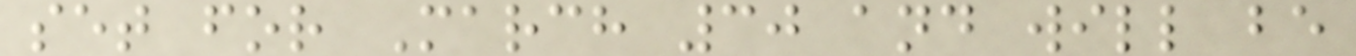set for March 30 and will be
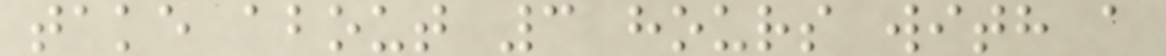take about 3 hours with a
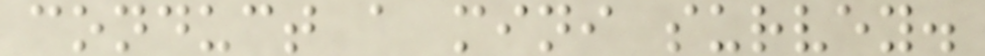conduct a mini survey.
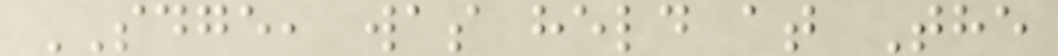SDGE, was held at The
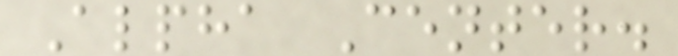Alpha Center.
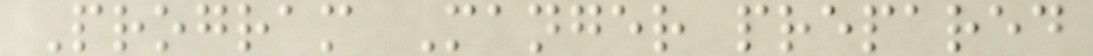Program Manger prepared
